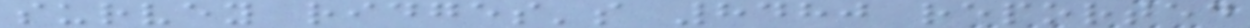survey ridges's 8480 reported
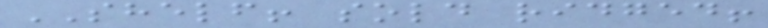SHELF! sold ridged!
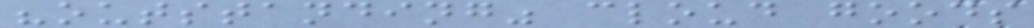"outstanding" cloud goods
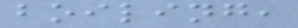boiling,
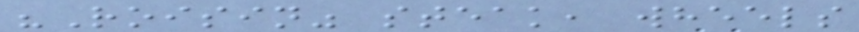"Roisin" steak, wheels
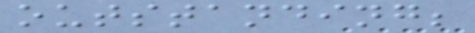outstanding;
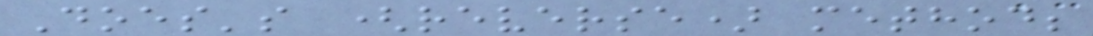Does's (reverse) method;
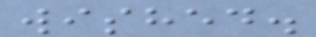wished.
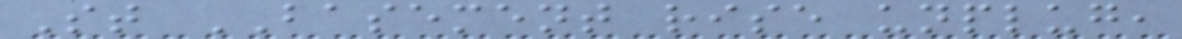St BASEMENT rise unplug,
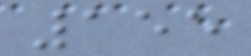155
